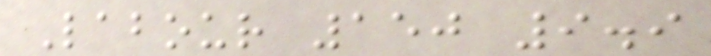Labour 150 9.9
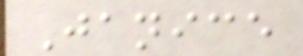Janice
